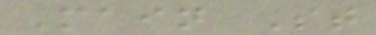Main St
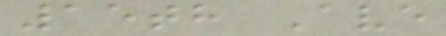15th Ave
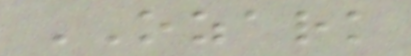OZARK
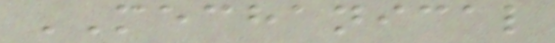MECHANICAL
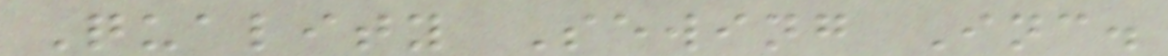Quality Sewing Inc.
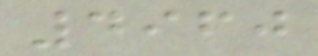4960
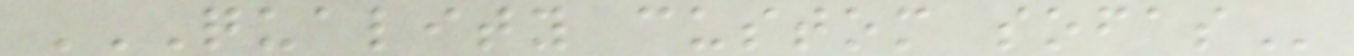QUALITY CUSTOM SOFAS
